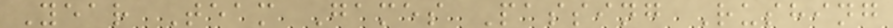Year Team Games Passing Rushing
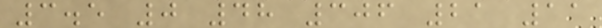3.5 0 48 306 21 11
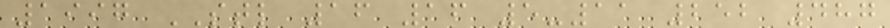1997 STL 16 16 5-11 252 487
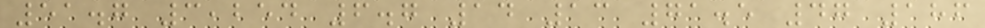51.7 3,254 6.7 14 13 71.5 47 186
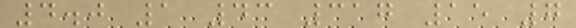4.0 1 43 317 15 7
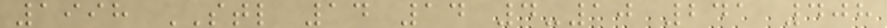1998 STL 14 14 4-10 241 408
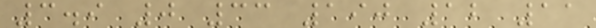3.9 0 33 190 12 11
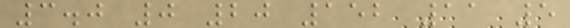3.0 0 20 152 11 5
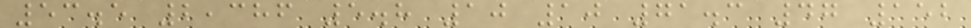53.5 2,386 5.8 10 10 71.3 47 152
